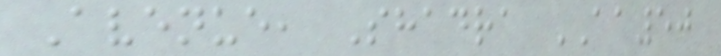Avenue, Shadra AA50
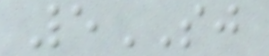5SJ
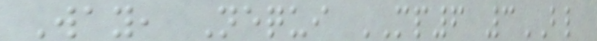Way, Nequi MP6 3BL
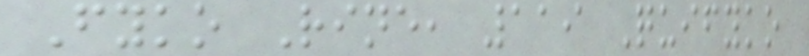Fyko Rine, 119 Quifyko
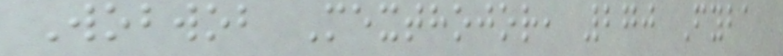Wobwob Mexthojor, 270 Fyba
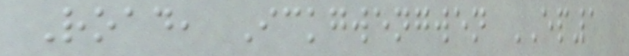Road, Ickgwengwen EP1
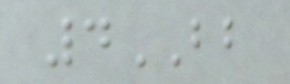4BB
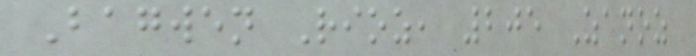Bagwen Rioz, 205 Zanoz
